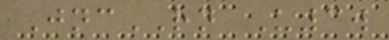JncRN U3w
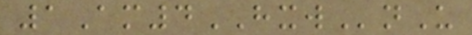1Am4HXWnU
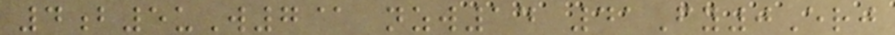4b5uW7@ nzw14 41Fy0Erj
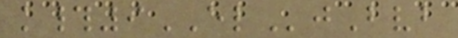k#9ELjBvb
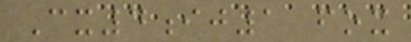Cx4ij1 fox
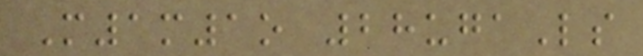M1m1o 28ugaLs
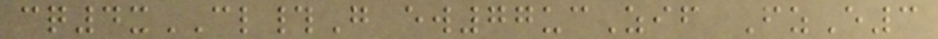cq4xCL#G ew77ucZif FzE3
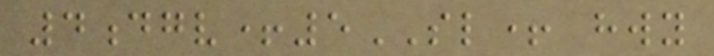4dgv+5SL+ hwy
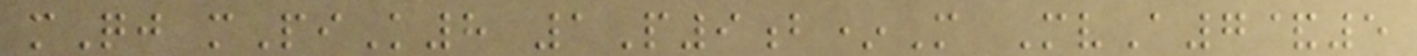mQj mPiK8 1P9b*M MvA7&5
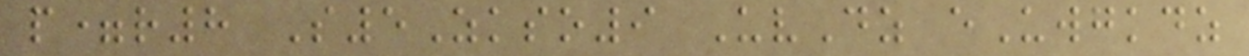p=r8 S5Zkso9 UvDz eUwgkdz
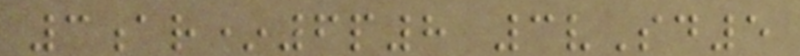3ar*6p8 3vSd5
